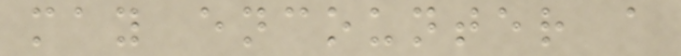may encounter a
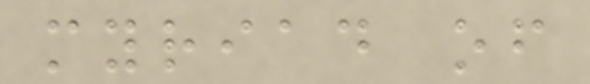myriad of
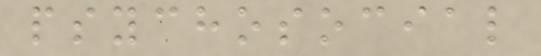psychosocial
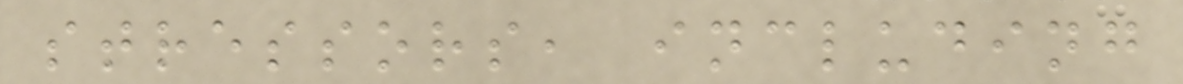stressors, including
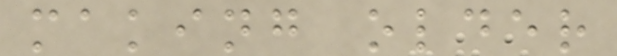making older
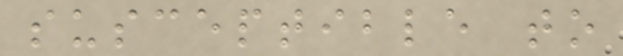susceptible to
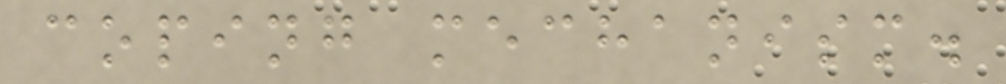coping mechanism.
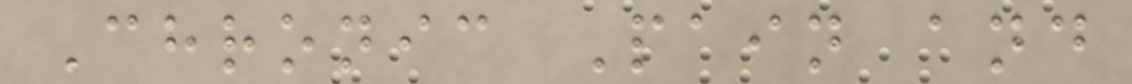Chronic Pain and
